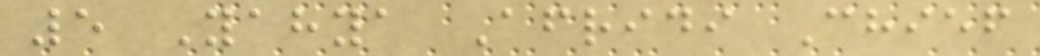5 Yahya Afridi Chief
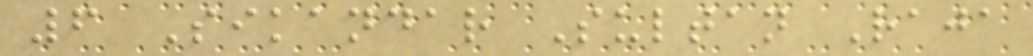6 Sikandar Sultan Raja
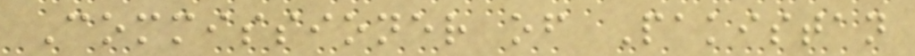Commissioner of Pakistan
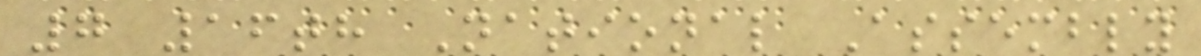7 16th National Assembly
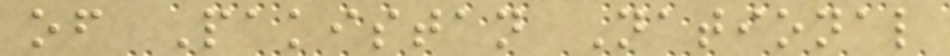of Pakistan National
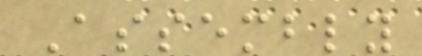Assembly
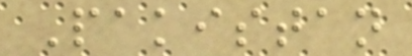Pakistan
